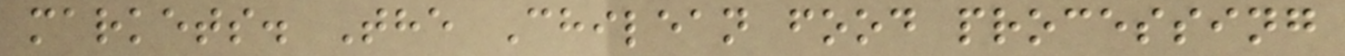markets. The Chilean food processing
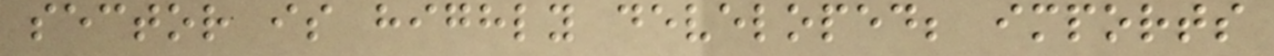sector is highly developed; imports
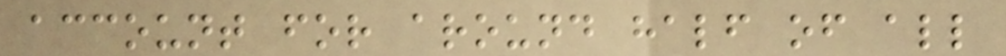account for around half of all
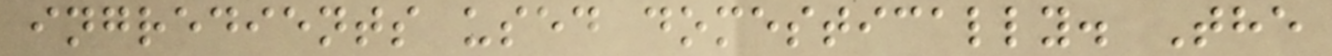ingredients used domestically. The
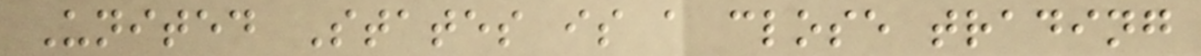United States is a close trading
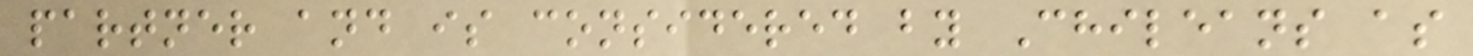partner and is considered by Chileans as
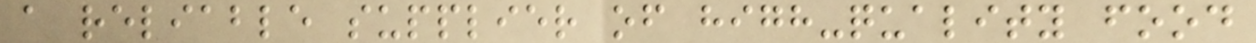a reliable supplier of high-quality food
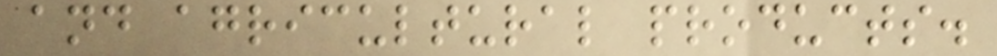and agricultural products.
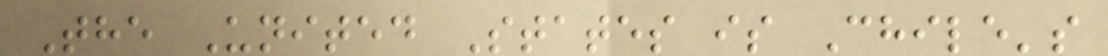The United States is Chile's
